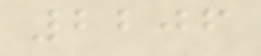2206
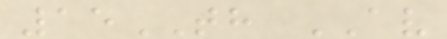15TH AV
